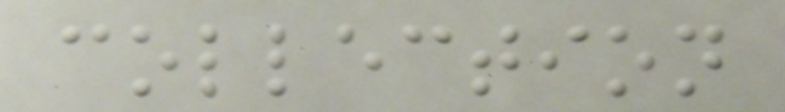collection
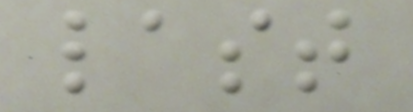last
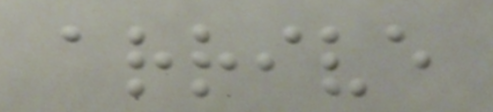arrive
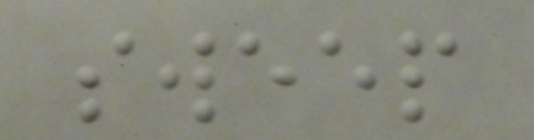sweep
